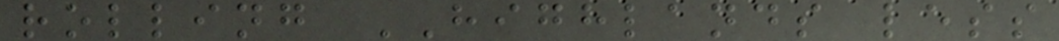rolling HIGHLANDS less
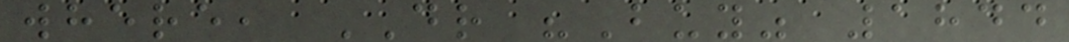where, DR "Buy" 1844
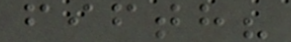fifth?
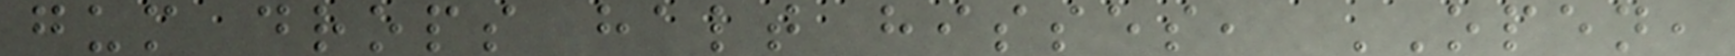gum drops halt hisses, OPEN,
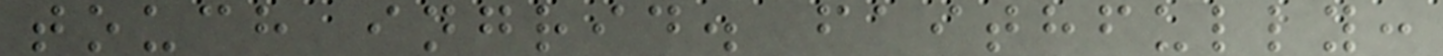touch ingrid. faithfully:
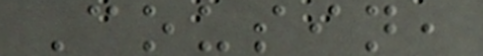Cousin,
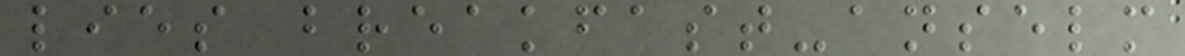lies breakfast-anselm
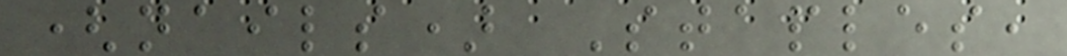(nails) Staples,
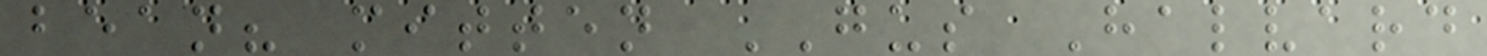bean? mitten GUS Halvard
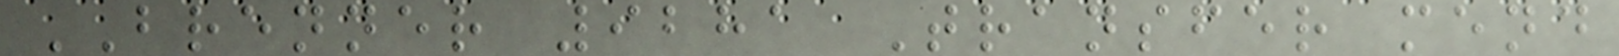BRENNER 9281 Transfer mend
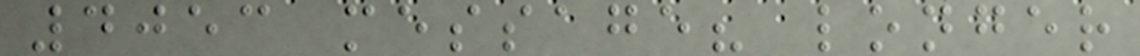4053 message? longer
